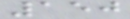150
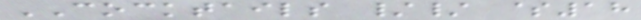COCKTAILS // $18
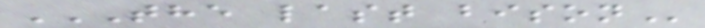THE LAST BISON
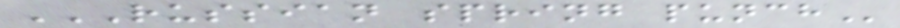RUSSIAN SPRING PUNCH
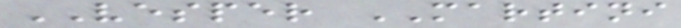VESPER MARTINI
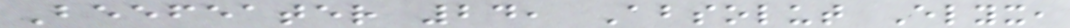Beefeater 24, Absolut Elyx,
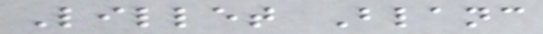Lillet Blanc
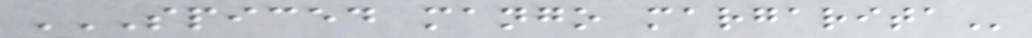SPICED MANGO MARGARITA
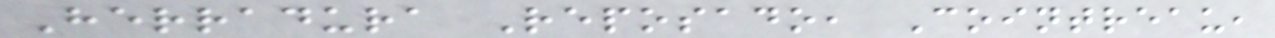Herradura Reposado, Cointreau,
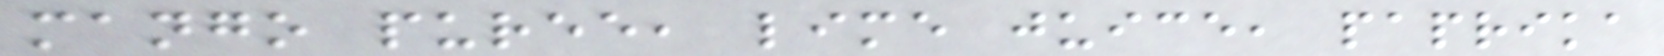mango puree, lime juice, paprika
